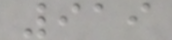919
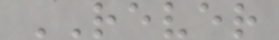REVER
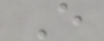E
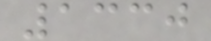1330
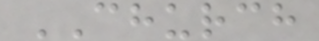CHURCH
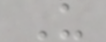U
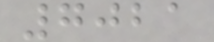7021
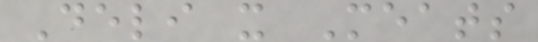Deli x Meats
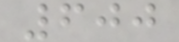600
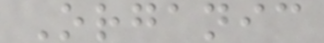Organic
